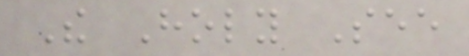The Holy See
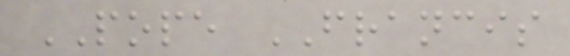POPE FRANCIS
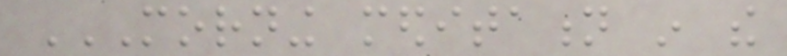MORNING MEDITATION IN THE
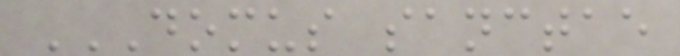DOMUS SANCTAE
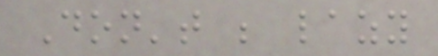Don't be lazy
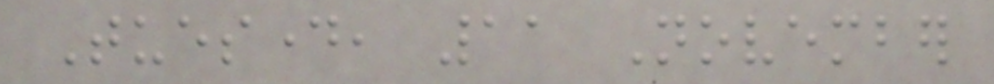Tuesday, 11 November
